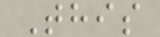This
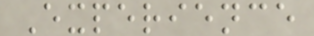Experience
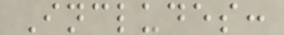Includes:
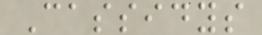Cassidys
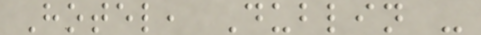Hotel, Dublin -
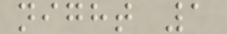night 1
